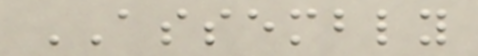ASSEMBLY
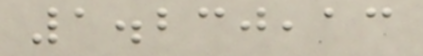1.230,13
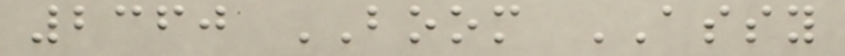2360 BOOM ASSY
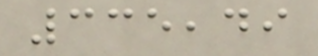335,49
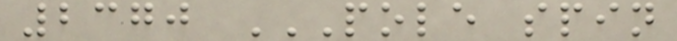2370 POLE SPIN
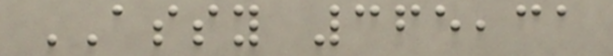ASSY 365,31
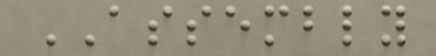ASSEMBLY
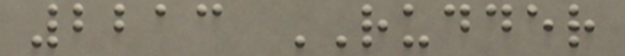2213 RUDDER
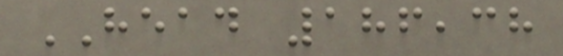HEAD 186,38
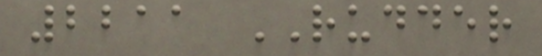2211 RUDDER
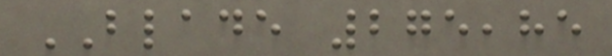BLADE 275,85
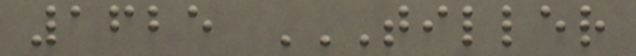1625 TILLER
